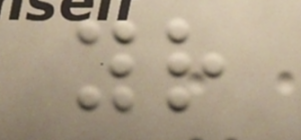your
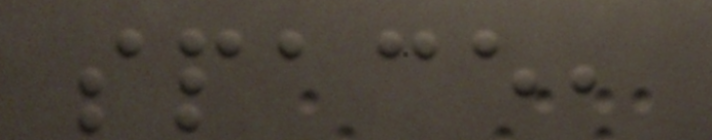space,
